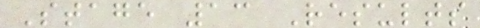Stage 13 Results
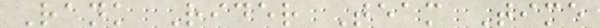Rank Rider Team Time
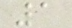1
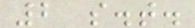2 s.t.
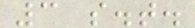3 s.t.
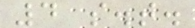4 s.t.
